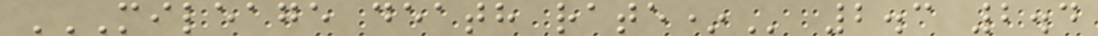MILEAGE DEATH RATE* 2.3 2.4
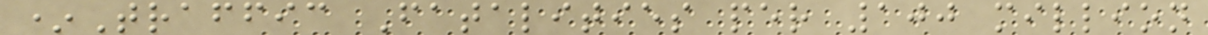*Traffic Fatalities per 100 million
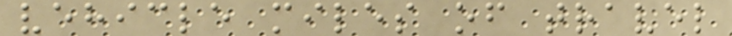vehicle miles of travel
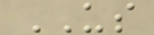US
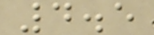4.5
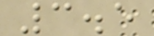3.5
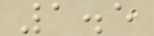1.5
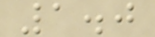1.0
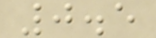0.5
